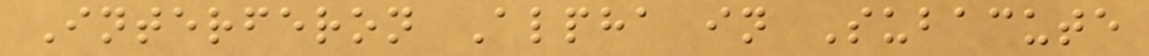Interferon Alpha in Subacute
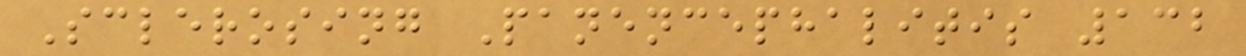Sclerosing Panencephalitis 132
